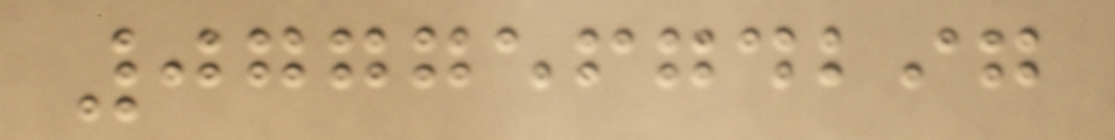07775674297
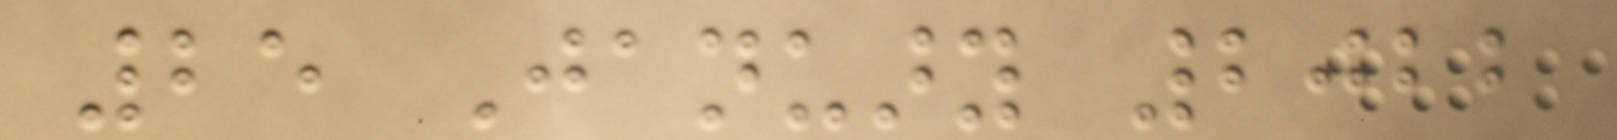25 January 2022
